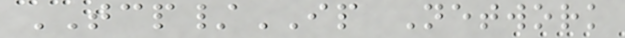TCP/IP Network
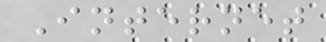Internet
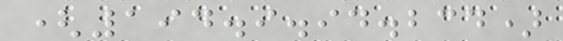(194.9.94.234)
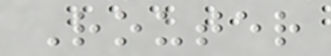Router
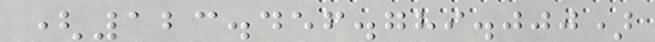(123.456.789.000)
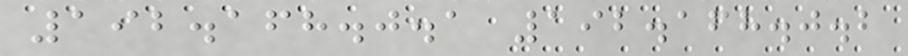192.168.0.1 192.168.0.2
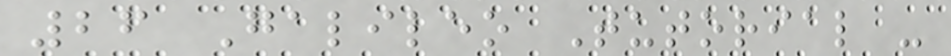26 Galileo Tutorial -
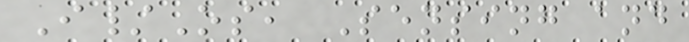I/Os, Sensing and
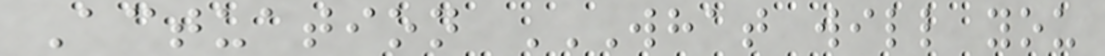Actuation WHAT WILL YOU
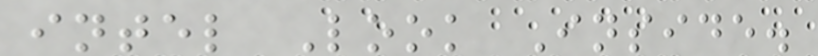intel Look Inside.
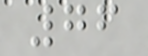76
